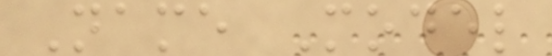Name Model
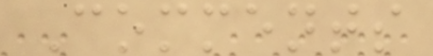Comments
